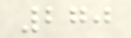270
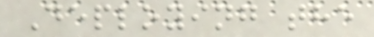Deploying the
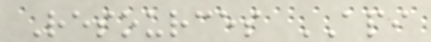Resources API
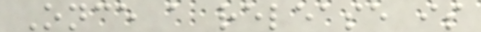Once a release is
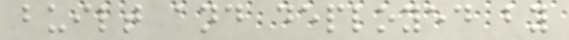built and deployed by
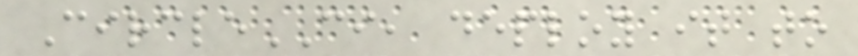CircleCI, deploy it to
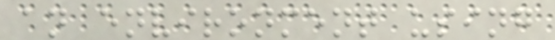an environment using
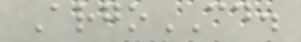ArgoCD.
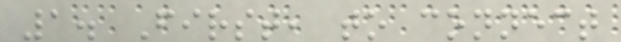1. First, to connect
